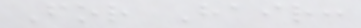For Hair:
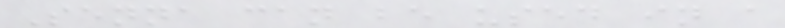Senna can be used in a
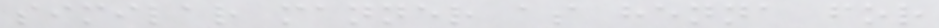similar manner as henna for
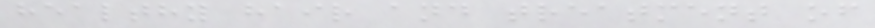healthy hair and treatment of
